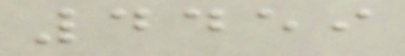4459
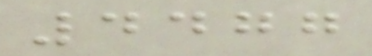4477
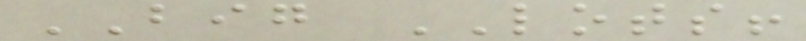BIG LOTS!
